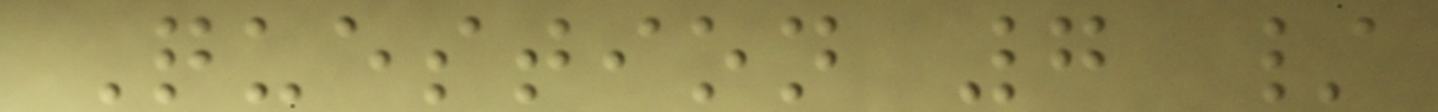Question 7 /
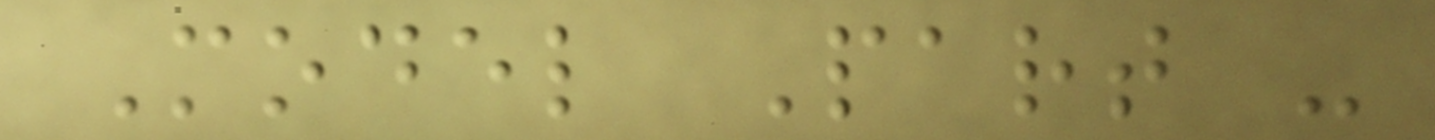Model Part -
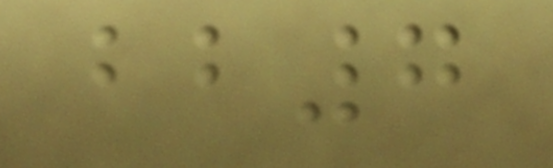bb7
